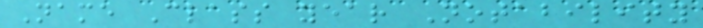Name Class year Notability
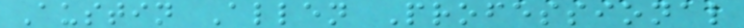Austin Allen Professional
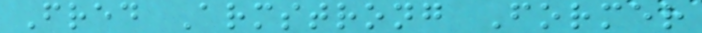Fred Armstrong Former
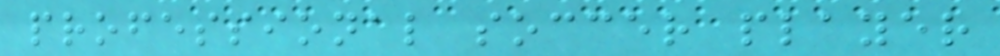professional soccer player
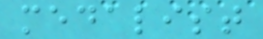medalist
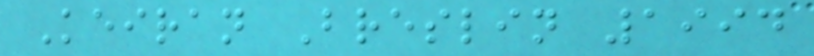Keiran Breslin 1994
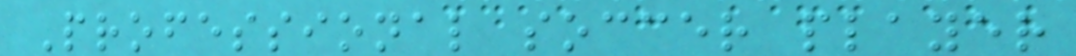Professional soccer player
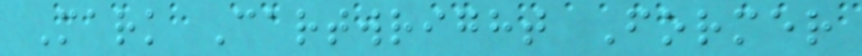Mark Cartwright Former
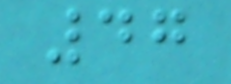47
